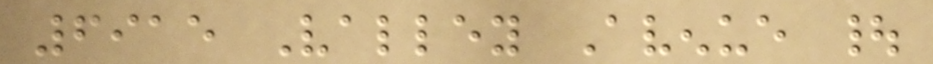6915 Valley Avenue |
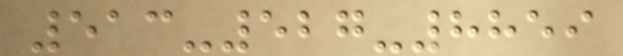513-527-8859
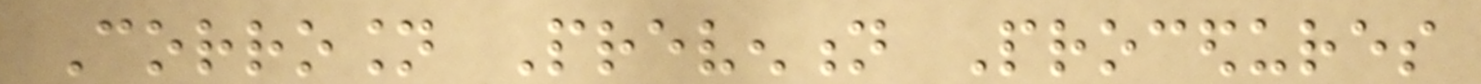Corrosion Prevention Procedures
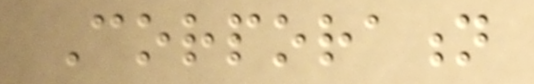Corporation
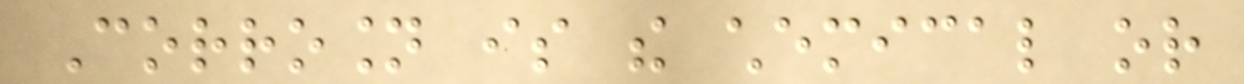Corrosion is the chemical or
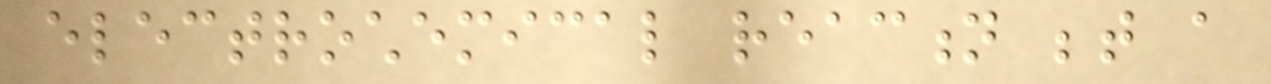electrochemical reaction between a
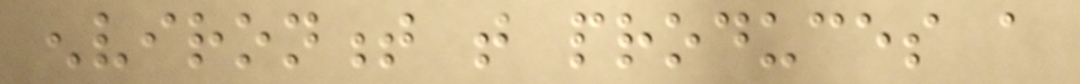environment that produces a
